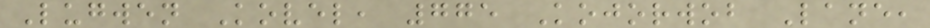Lugwen Kovel, 775 Kojorwob Lane,
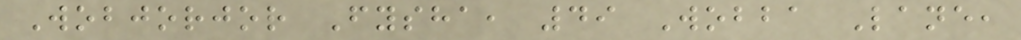Wobjorjor Fysha, 49 Wobba Lane,
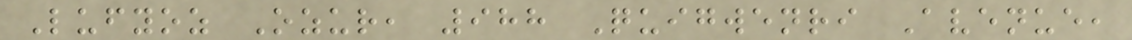Lufyoz Ozur, 988 Quigwenri Avenue,
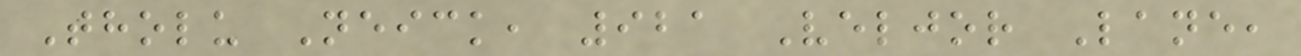Tholu Neick, 921 Veljor Lane,
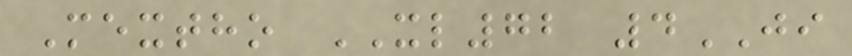Mextho XL72 4JI
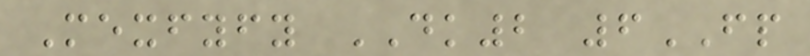Mexfyfy DK2 6FP
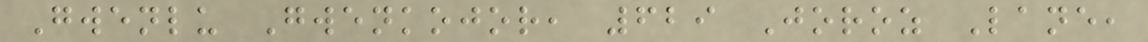Gwenlu Gwenkojor, 629 Joroz Lane,
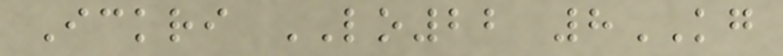Ickri LO22 8KG
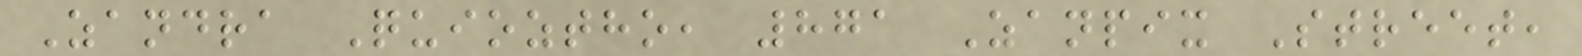Zandra Quioztho, 871 Zanpix Street,
